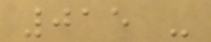015 -
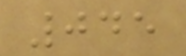045
